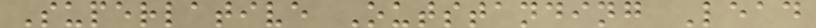Superlative Outstanding Lead
